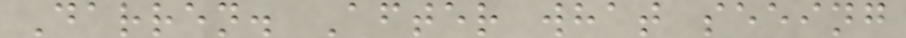Darren. After what seeing
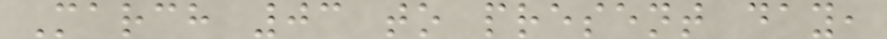March 03 to present day,
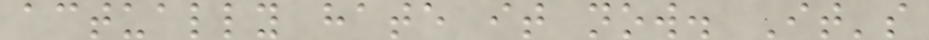actually hate it now. It's
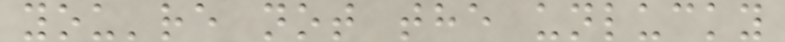you're not the unlucky
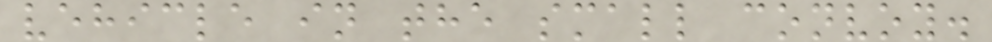vehicle in the small convoy.
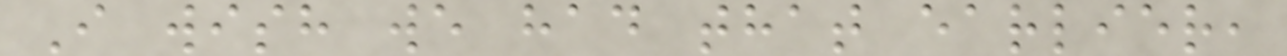I wish we had that earlier,
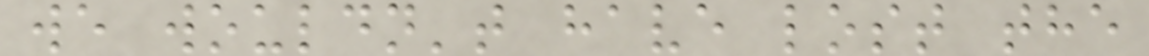we wouldn't have lost the
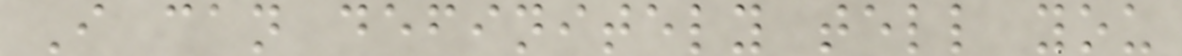I can definitely tell you
